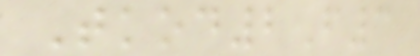Tkod2F3
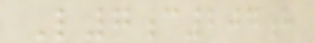L7c207h
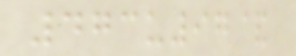473u97&
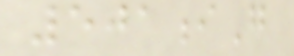501iG
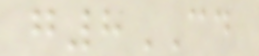g8CD
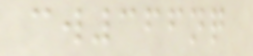cw366nq
